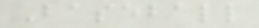Baseball
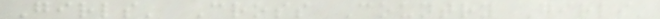Girls' Cross Country Girls'
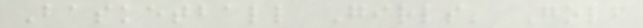Basketball Girls' Golf
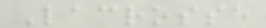Lacrosse
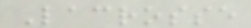Lacrosse
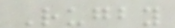Rugby
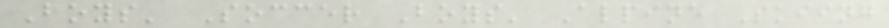Boys' Soccer Boys' Alpine Skiing
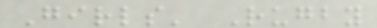Girls' Rugby
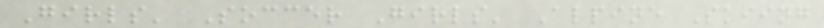Girls' Soccer Girls' Alpine Skiing
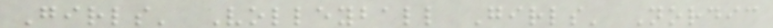Girls' Volleyball Girls' Nordic
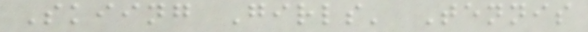Skiing Girls' Tennis
